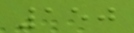150
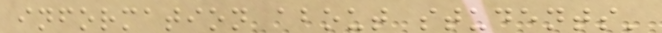information about students'
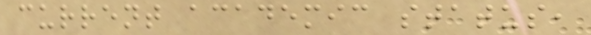current academic status,
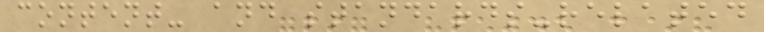content- and standards-related
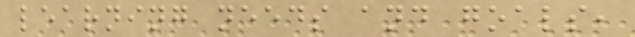learning needs and goals,
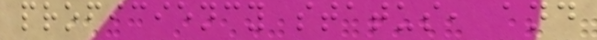proficiency status, and
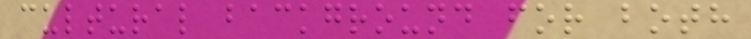cultural background for both
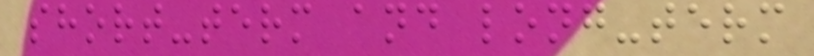short-term and long-term
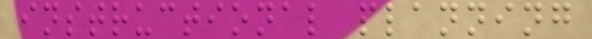instructional planning
